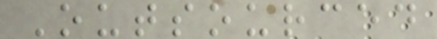Outsourced
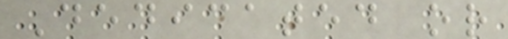Dedicated or
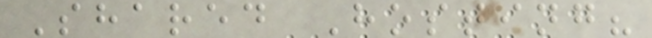Shared Hosting?
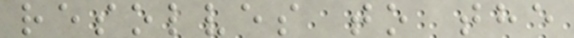resolves to the
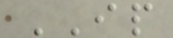IP
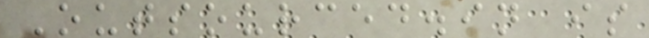Outsourced.in is
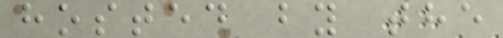hosted by the
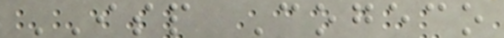ISP Cogeco
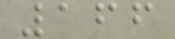166
